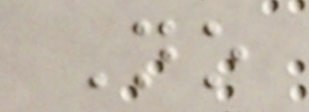No
